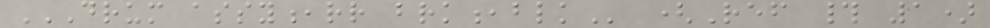DRUM ASSY,RR BRK,BLK (Ref # 1)
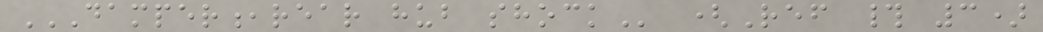DAMPER,REAR HUB SHOCK (Ref # 3)
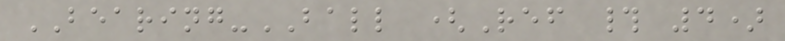BEARING-BALL (Ref # 4)
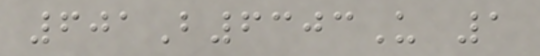601B6303U 1
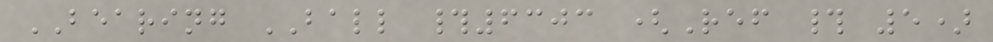BEARING BALL #6303 (Ref # 5)
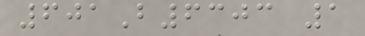601B6303 1
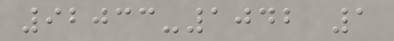92033-1042 1
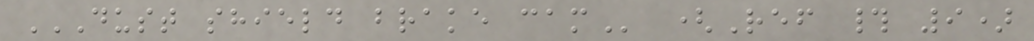DUST SHIELD BRAKE CAM (Ref # 9)
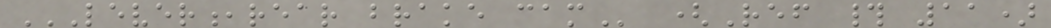LEVER,REAR BRAKE CAM (Ref # 11)
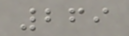269
